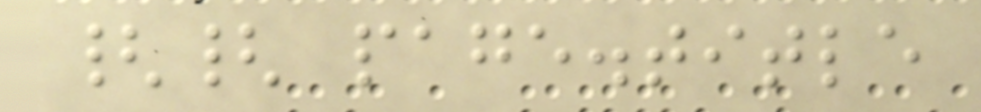{{ page.title
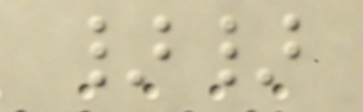}}
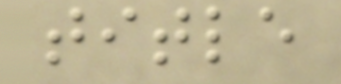title
